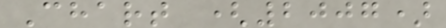Chart (2007)
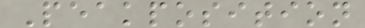Peakposition
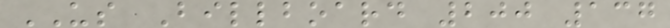US Billboard 200 137
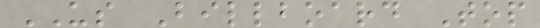US Billboard Top
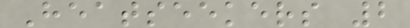Heatseekers 2
